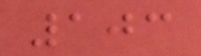103
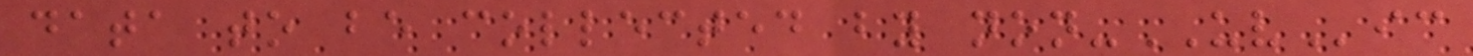data to be collected by non-UVic
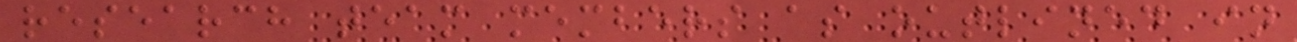research team members as outlined in
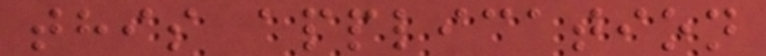this application
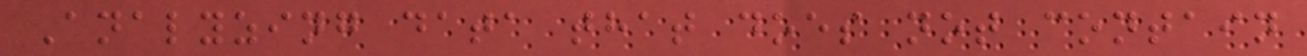Analyzing data that does not contain
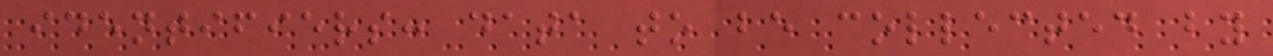identifiers: data to be collected by
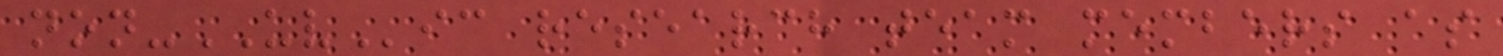non-UVic research team members as
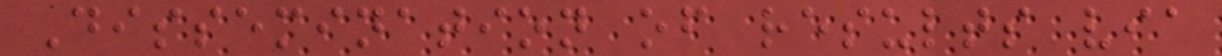Dissemination of results via
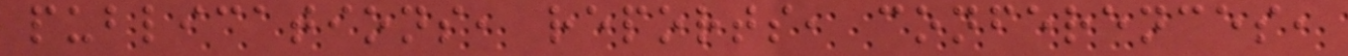publications, reports, conferences,
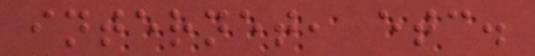internet, etc.
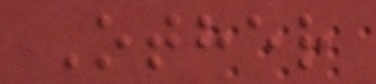Other
